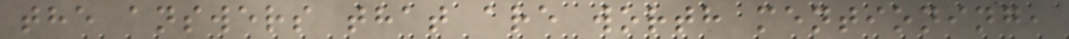the answers that are worth mentioning,
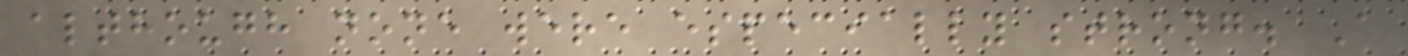although none were especially strong. A
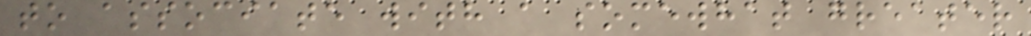to associate with a somewhat greater
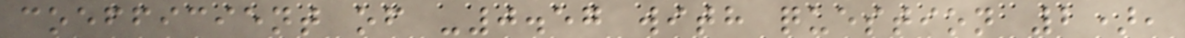coefficient of -0.57 with question 2),
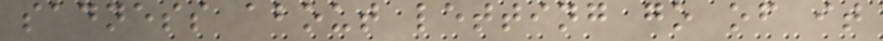sadness about letting go of it
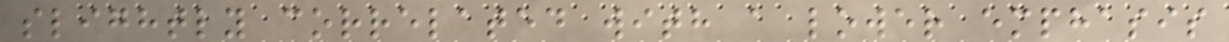slightly correlated with a lower emphasis
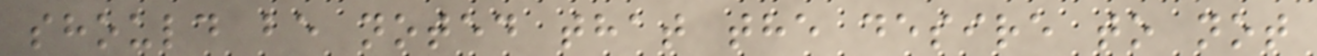should be noted that the desire to not
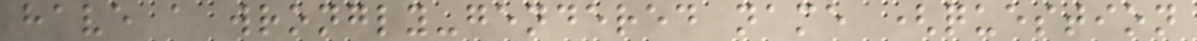have a wrongly-gendered name (question
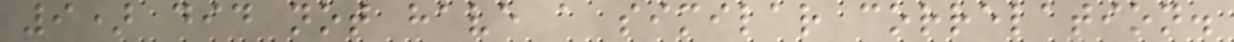9) did not have a similar correlation.
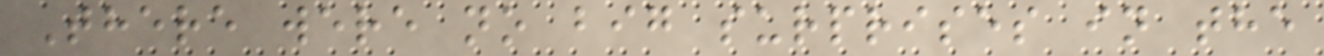There were no big surprises in the
